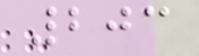203
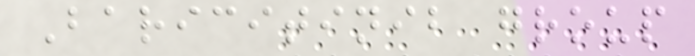Baricitinib group
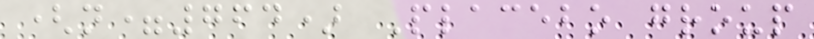(n=764) Placebo group
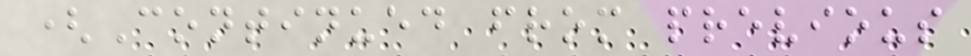(Continued from previous
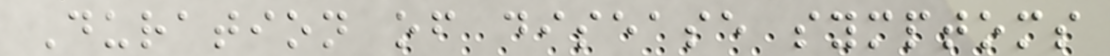Duration of disease symptoms
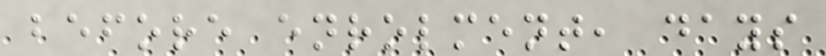before enrolment, days
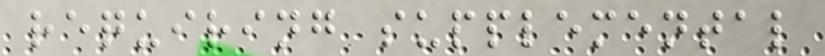requiring supplemental
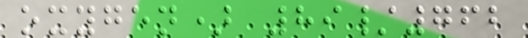oxygen) 89/762
